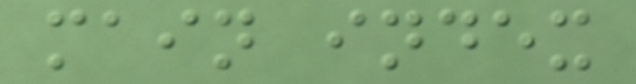main index
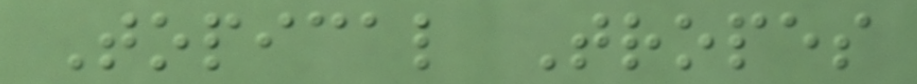Topical Tropes
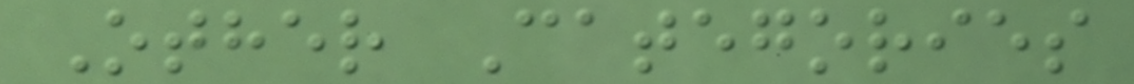Other Categories
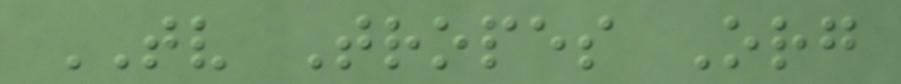TV Tropes Org
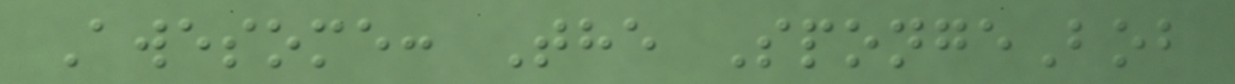Awesome: The SpongeBob
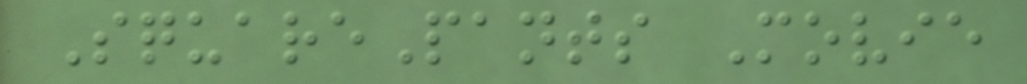SquarePants Movie
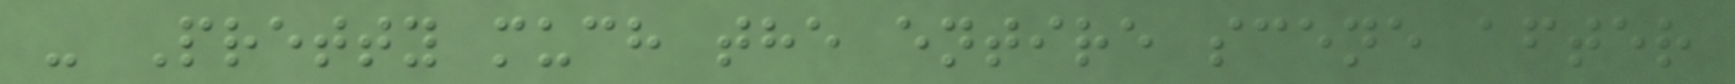- Pretty much the entire scene after
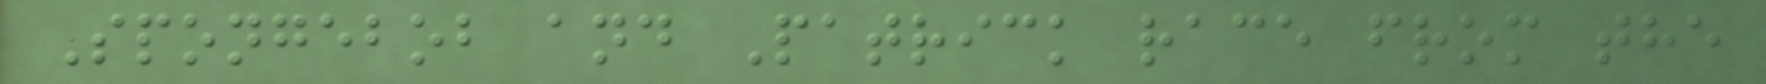Spongebob and Patrick race from the
